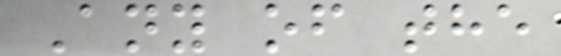Any of the
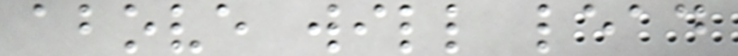above will lead
